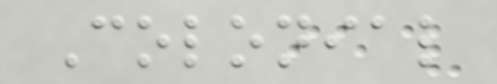Colonial
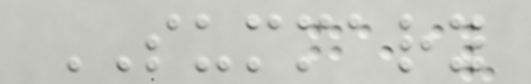SUMMARY
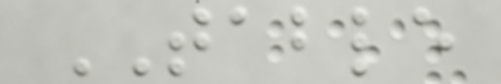TABLE
